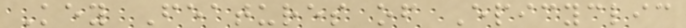Key Features of Epicyclic
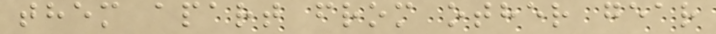them apart from other gear
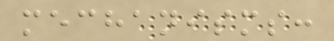mechanisms:
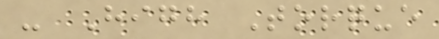- High Torque
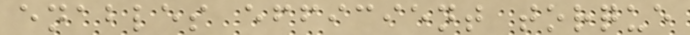enables efficient torque
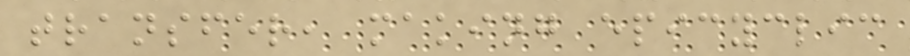transfer, making epicyclic
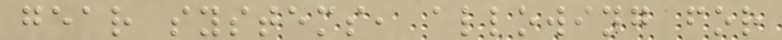gear systems, allowing for
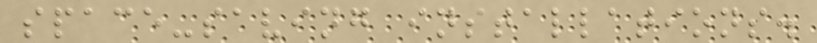space-saving installations.
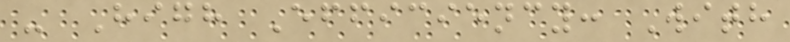- High Efficiency: With
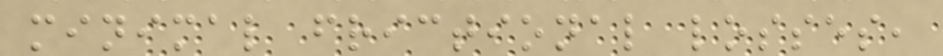minimal frictional losses,
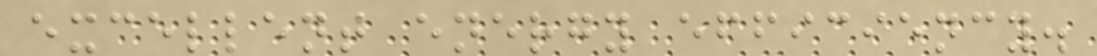excellent energy efficiency.
